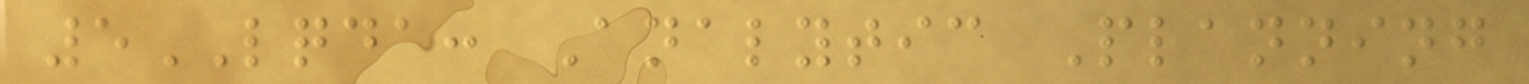5LQDA: Analytic Planning
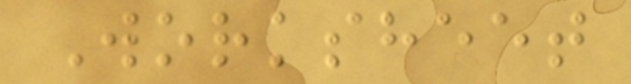Worksheet
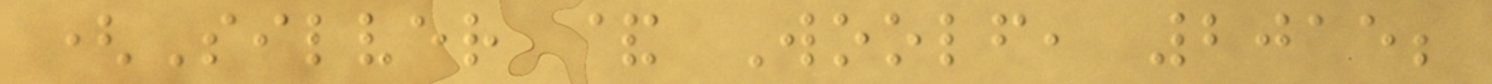(Silver & Woolf, 2015;
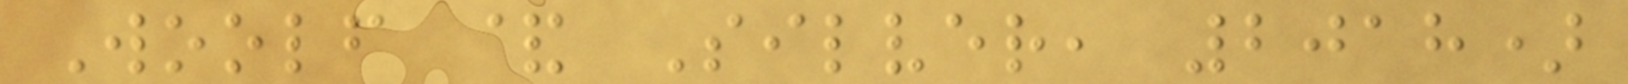Woolf & Silver, 2018)
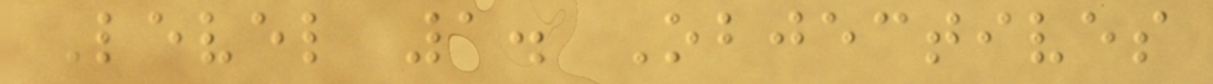Level 1. Objectives
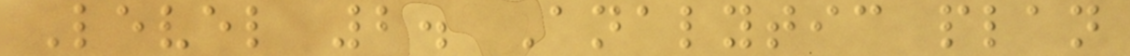Level 2. Analytic plan
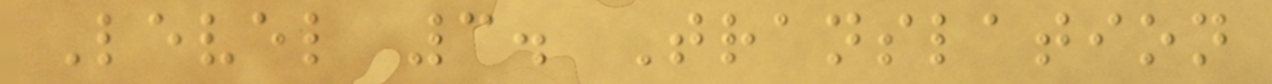Level 3. Translation
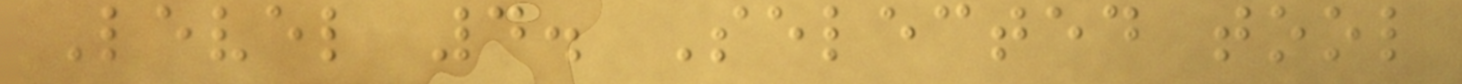Level 4. Selected tool
